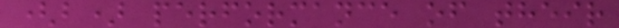(b) performance of their
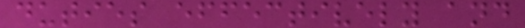duties effectively and
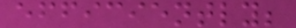efficiently;
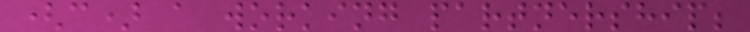(c) a working partnership;
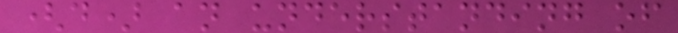(d) an understanding of
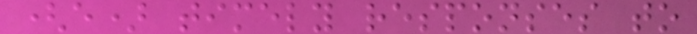(e) timely responses to
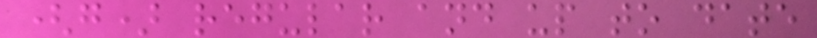(g) regular and up to date
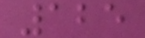125
